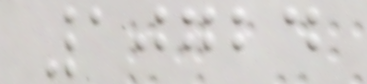10724
